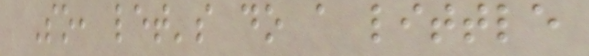So, let's do a little
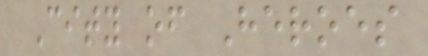City of Heroes
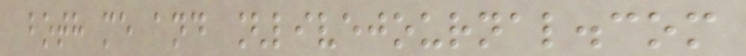both me and [livejournal.com
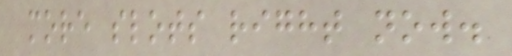more slots right now.
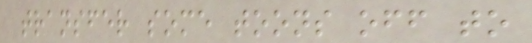transfer some toons off to
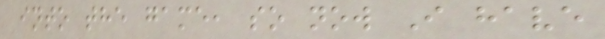into the game, so now I have
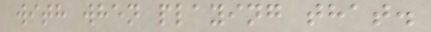with when playing that.
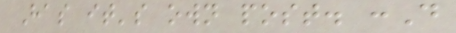Has it's own post. :D
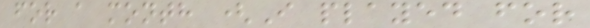for a month (I played for
